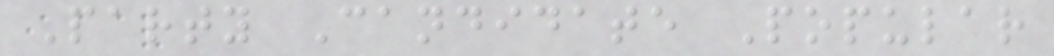Party Candidate Popular
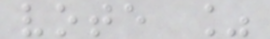vote %
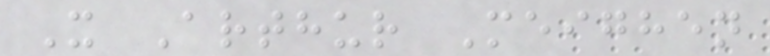X Arthur Meighen
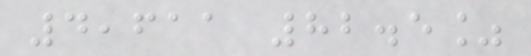4,611 82.5%
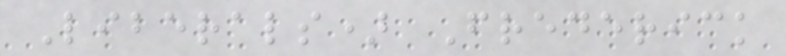Liberals) Frederick
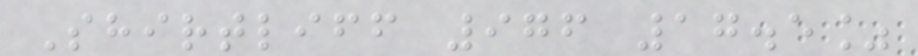Shirtliff 976 17.5%
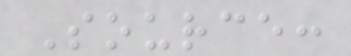Source:
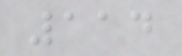114
